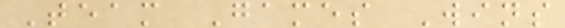Team Games Wins
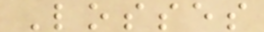Losses
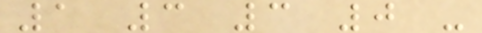1 3 3 0 -
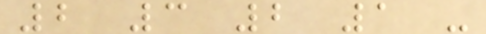2 3 2 1 -
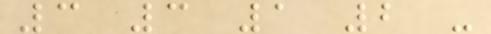3 3 1 2 -
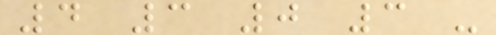4 3 0 3 -
